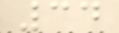34
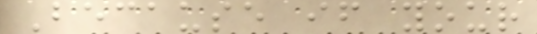Because if your
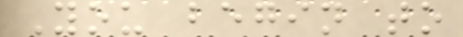You begin to
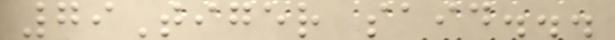79Tiger said...
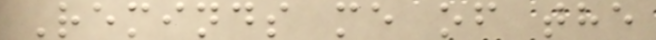Reminds me of the
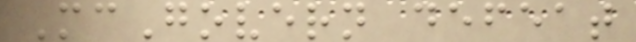McGovern defeat
